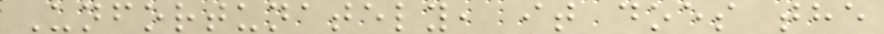Unfortunately, it does the
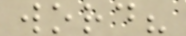word?
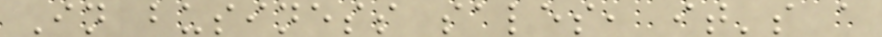In business sales, it's a
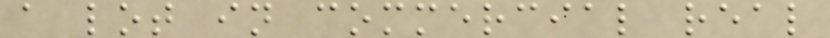a lot in commercial real
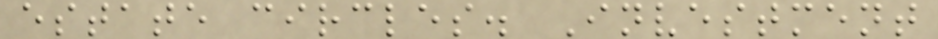estate circles. Investment
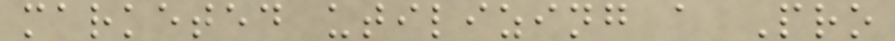marketed utilizing a Pro
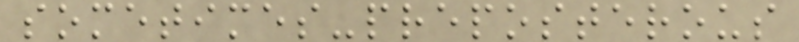sometimes-preposterous
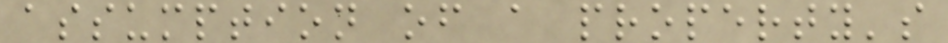assumption of a property's
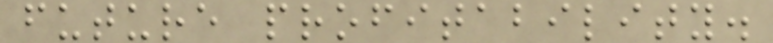future profitability.
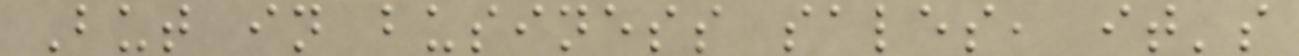But in business sales, it's
